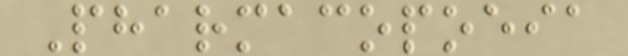Pharmacopoeia
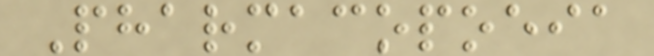Pharmacopoeia
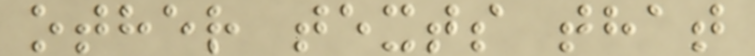other texts that
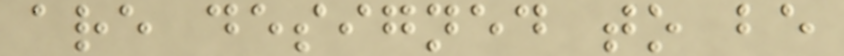are designed to be
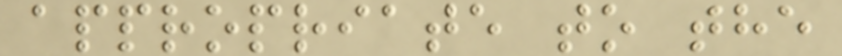appropriate to the
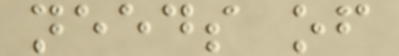needs of
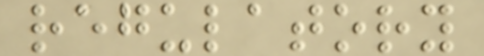regulatory
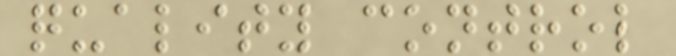quality control
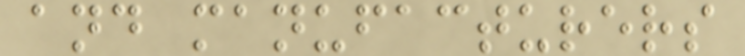and manufacturers
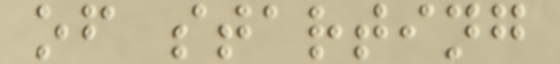of starting
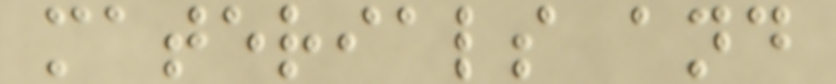materials and
